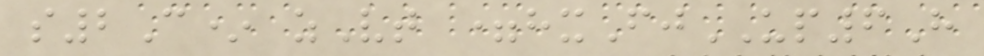s2C* zVt =hxFjUP6H
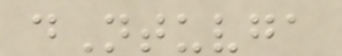dNtuvga
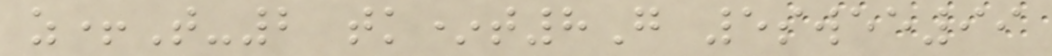z+T-2 tk*t8G 5swee99
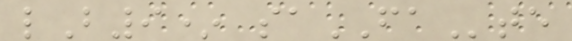lB9* saFAte
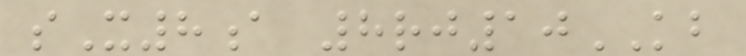sX8a 8rj10KB
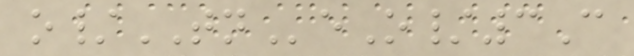o/TNeO/3C
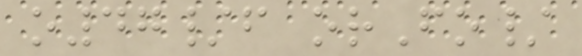o47/f orFo/
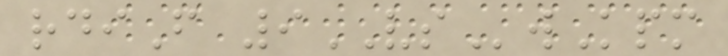rdiF 9VSwKpm
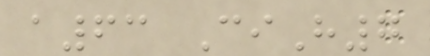a63 CiH7
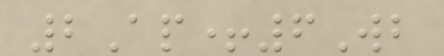2Ap+6Wb
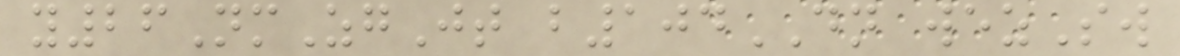y26NmZgJt b104DN wezSw
